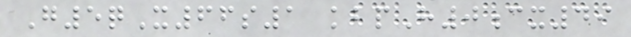G5qX66s1 kbpH0cx49
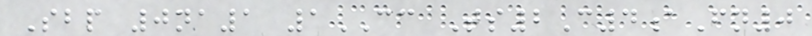Sbp 0na1 1CC Ts2C4aFn0
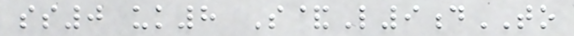ss0 uk8 S&L9dTO
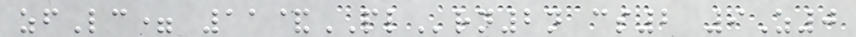zfLc= 11&PLrn2n cs2 9Z0
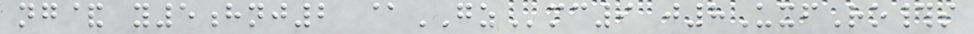ng& y5hnj2 @GZmc9 j8UxfRo#s
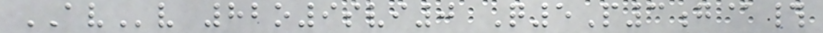AVv 82o9svi0 Q5P3g@#
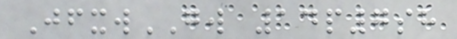JfxwGW 14p7sh
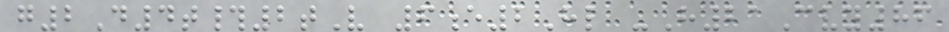g2D4t#2tV 6e2Hl -H21Cvy86
